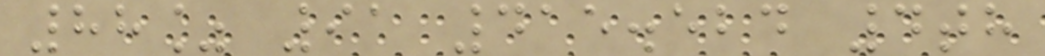88% 91 415.524 4th
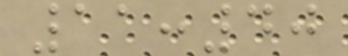11:40
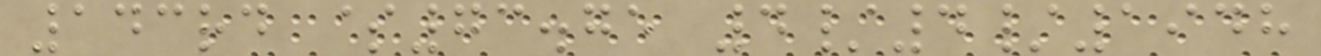143rd $73.75 4/4/1948
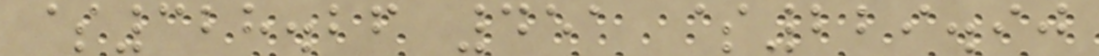$328.26 451 $229.90
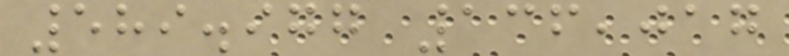589.977 136,017
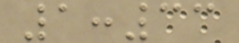1:33
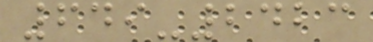649-2423
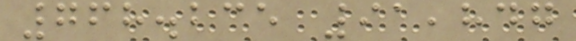768.235 91,847
